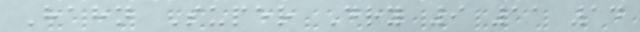Hahn Super Dry 9 11 14
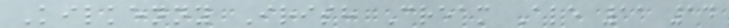Kilkenny Irish Cream Ale 11 14
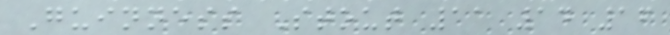Guinness Stout 11 14 16
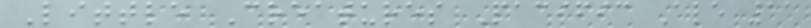Little Creatures Pacific Ale 11
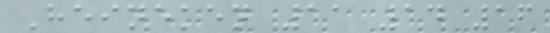Heineken 11 14 16
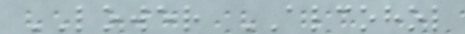LOWER ALCOHOL
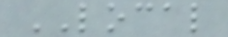LOCAL
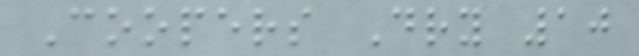Coopers Dry 10
